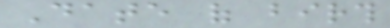Date of birth
